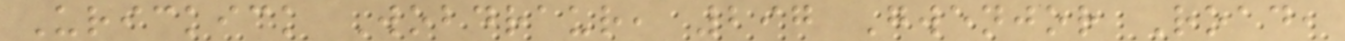Urickick Wobdraur, 297 Gwenjor Road,
